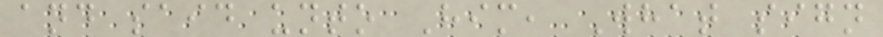and said unto Him, What sign
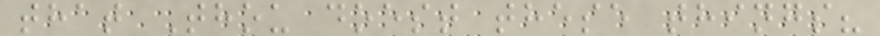that Thou doest these things?
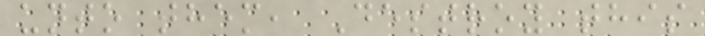unto them, Destroy this
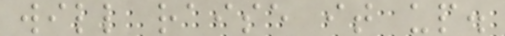will raise it up.
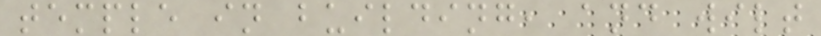temple in building, and wilt
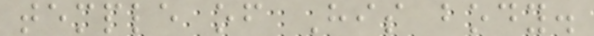temple of His body.
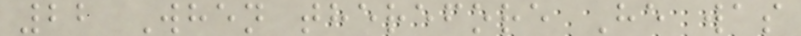22 When therefore He was
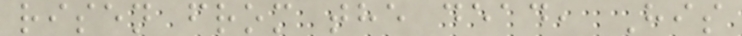risen from the dead, His
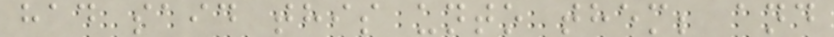had said this unto them; and
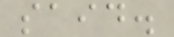said.
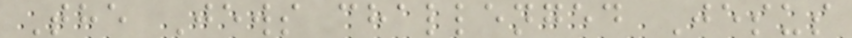The Jews challenged Jesus
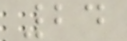24
